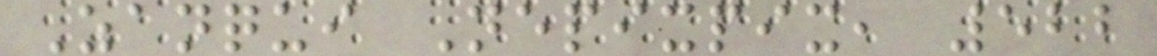Zanqui Nepixpix, 522
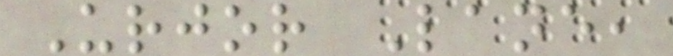Urjor Lane,
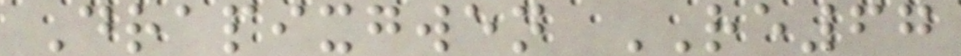Drapixgwen RE67
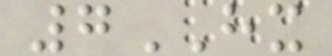7HX
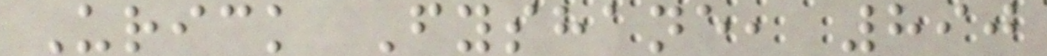Urick Fyshane, 890
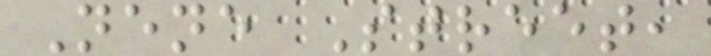Nene Street,
